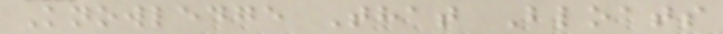Knowledge That Bloats
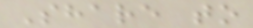Share to
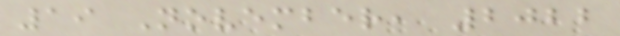19 November, 2022
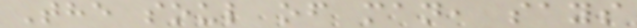The soul of man, says
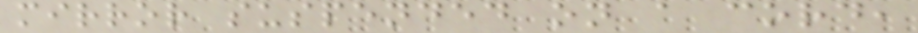mirror suspended on a cord,
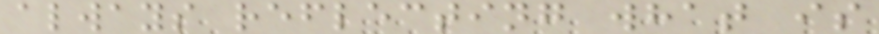always reflecting what is
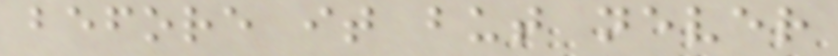before it but never
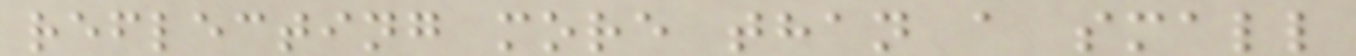reflecting more than a small
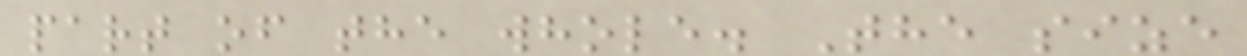part of the whole. The size
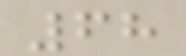68
